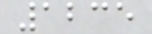1235
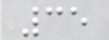35
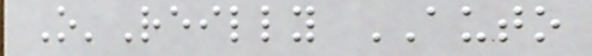O'Reilly AUTO
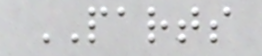PARTS
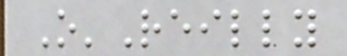O'Reilly
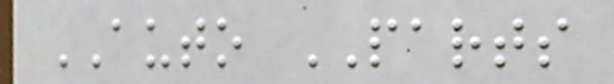AUTO PARTS
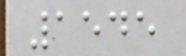1545
